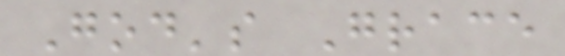God's Grace
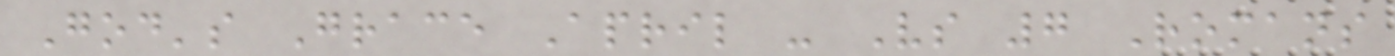God's Grace April - Vs 7 Romans
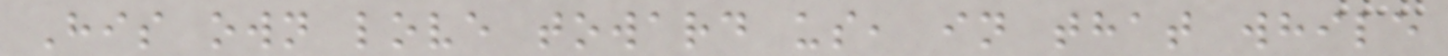His own love toward us, in that while
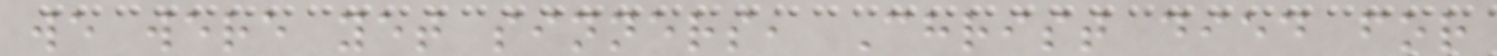we were yet sinners, Christ died for
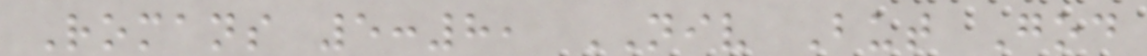Romans 5:8, NIV But God
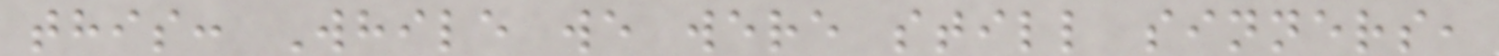this: While we were still sinners,
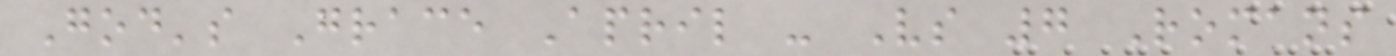God's Grace April - Vs 7 Romans
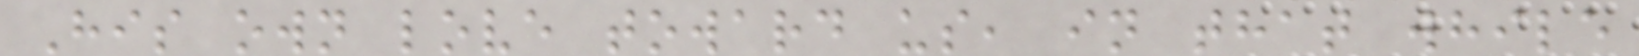His own love toward us, in that while
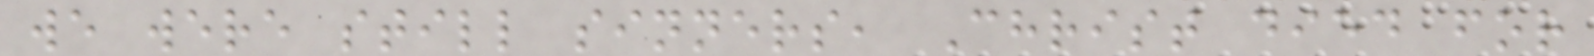we were still sinners, Christ died for
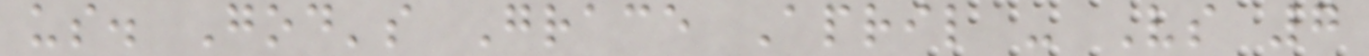us. God's Grace April - Vs 7
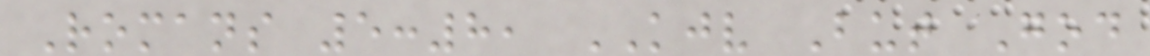Romans 5:8, KJV But God
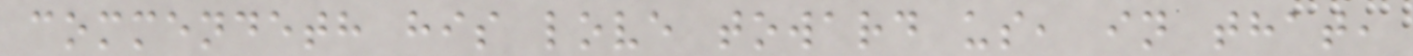commendeth his love toward us, in that,
